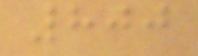800
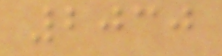2030
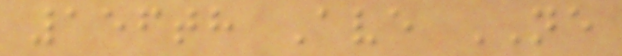156th Ave NE
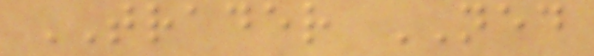TRADER NED
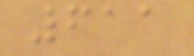611
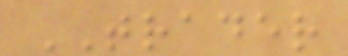TRADER
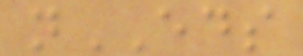nEDS
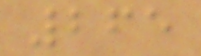265
